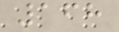168
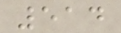514
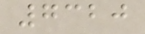7320
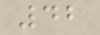42
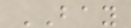BAY
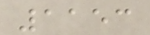1153
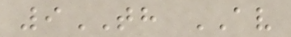9TH AV
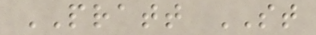PRATT ST
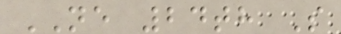NE 24th S
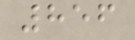856
